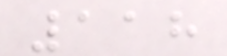118
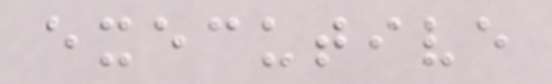executive
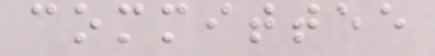committee
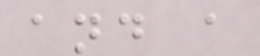and a
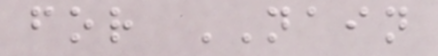for NAIN
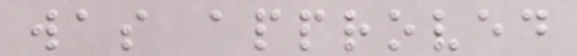was approved
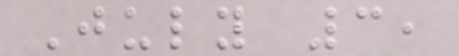July 3,
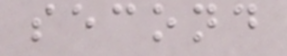second
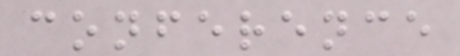conference
